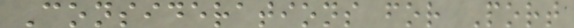Considerations for Port
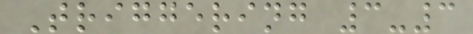Triggering 3-3
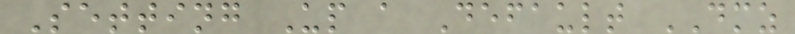Setting Up a Default DMZ
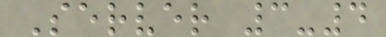Server 3-4
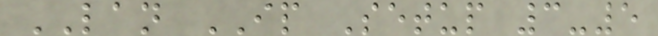LAN IP Setup 3-5
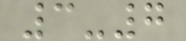3-7
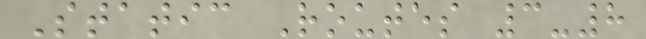Static Routes 3-8
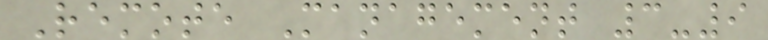Remote Management 3-9
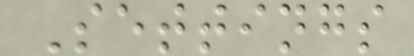Settings
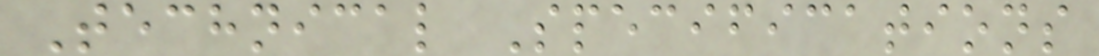Technical Specifications
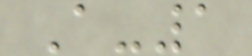A-1
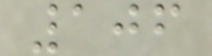106
